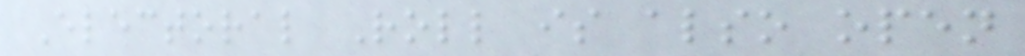Electoral Roll is also open
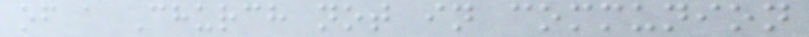of a Church not in communion
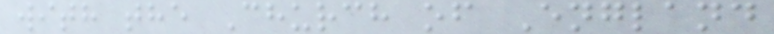with the Church of England
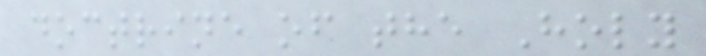doctrine of the Holy
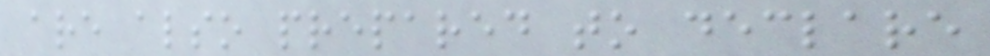are also prepared to declare
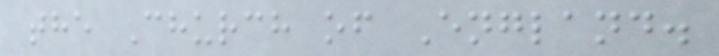the Church of England.
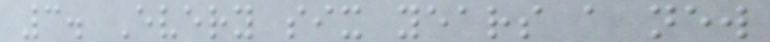3. Every six years a new
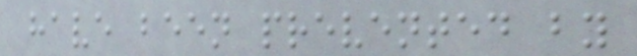have been prevented by
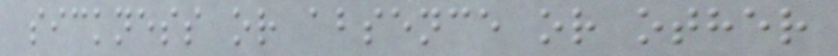sickness or absence or other
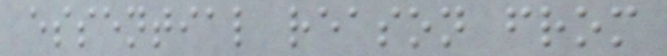essential reason from
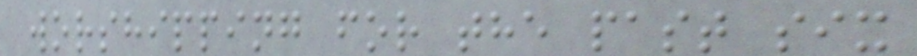worshipping for the past six
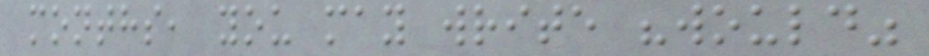months, you may write "would"
